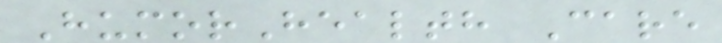HumorHealth Care
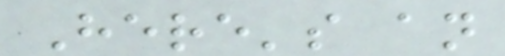Here's an
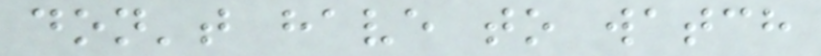don't have to watch
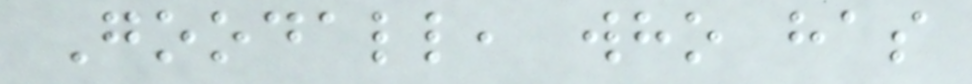Goodall, who has
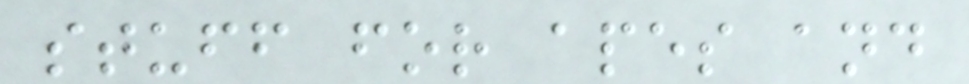stuff for apes and
